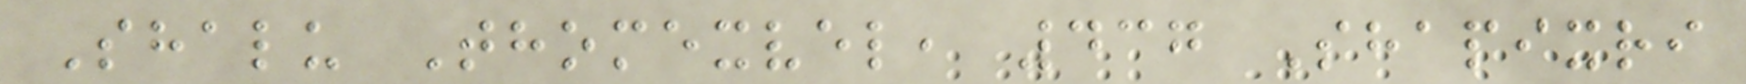Shalu Thomexvel, 437 Shapixri
